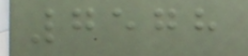7578
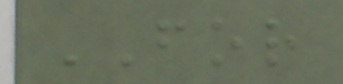FOR
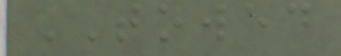TOWED
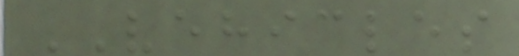VEHICLES
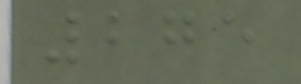275
